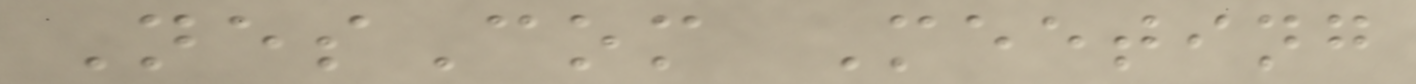NesCom Meeting
